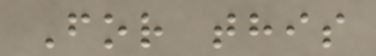For this
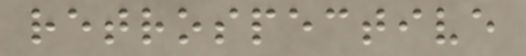retrospective
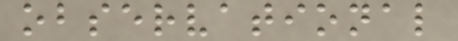observational
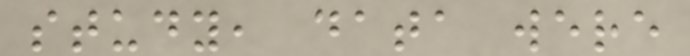study, data were
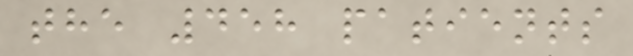the 458 patients
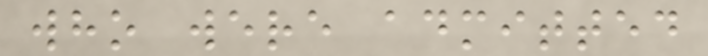who were admitted
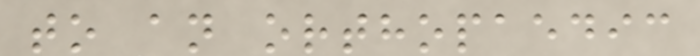to an orthopaedic
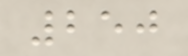250
